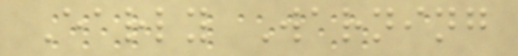Early Warning
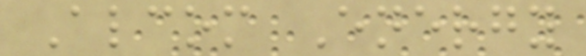Alcom Energy
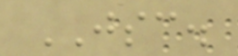JSC.
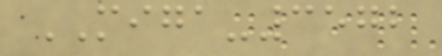MIGA-3572
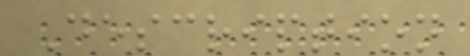Description
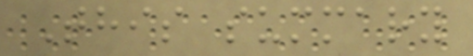This summary
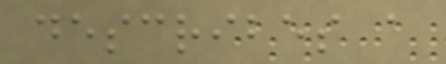describes a
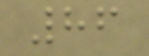86
